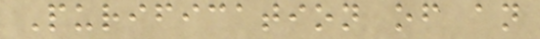Purification of an
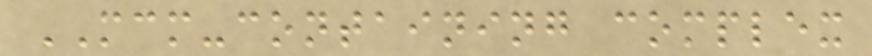MCM-containing complex
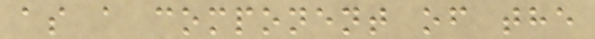as a component of the
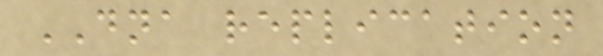DNA replication
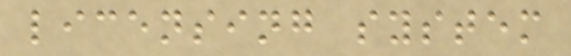licensing system
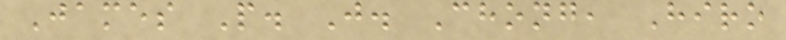James P. J. Chong, Hiro
